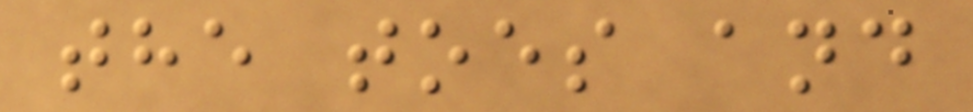the toes and
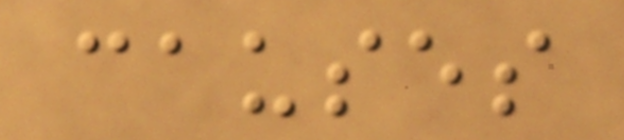causes
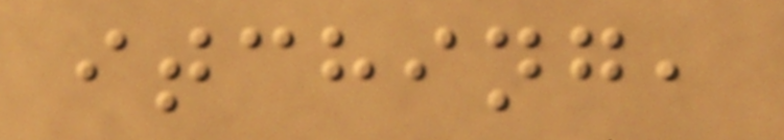itching,
